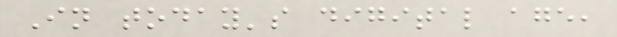In today's digital age,
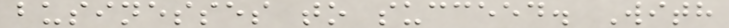businesses to succeed. With
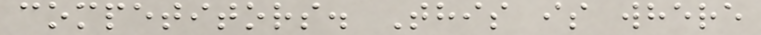competitors. This is where
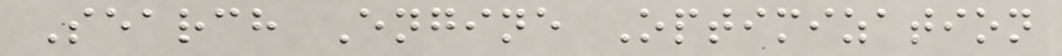Search Engine Optimization
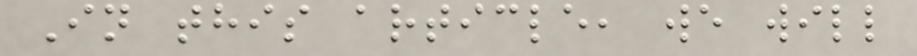In this article, we will
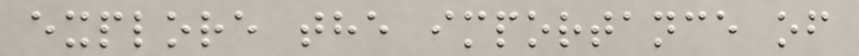explore the importance of
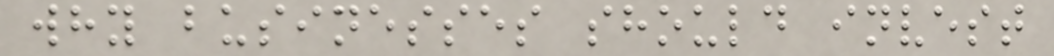why businesses should invest
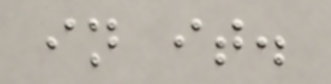in it.
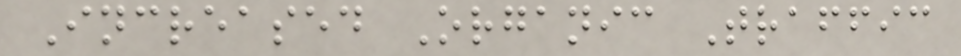Increased Organic Traffic
